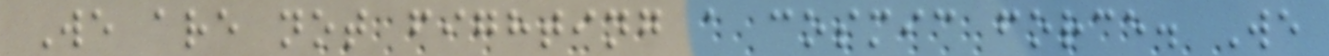We are not fighting a cosmic force. We
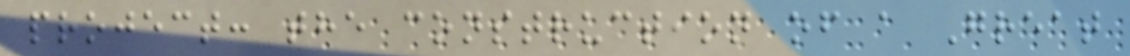project: the construction of a Great
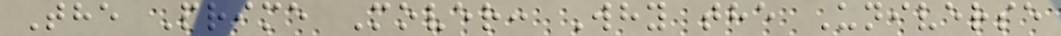The Prime Mover: Why the Universe
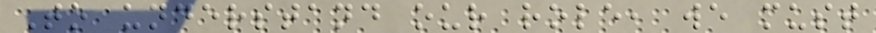To understand our role, we must
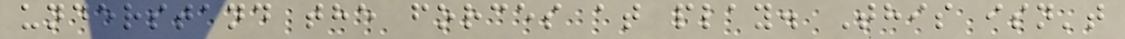understand the forces at play. This isn't
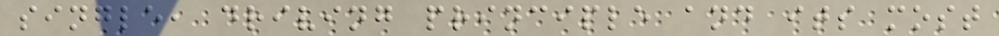single, driving principle and its most
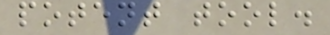potent tool.
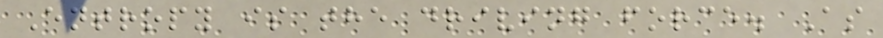Entropy is the driving force. As
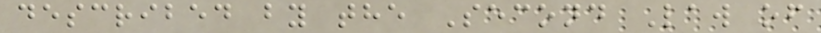described by the Second Law of
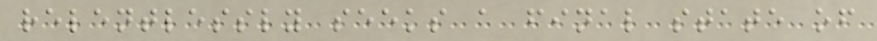relentlessly seeks a final state of
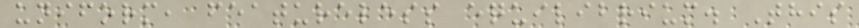uniform, featureless equilibrium. This
